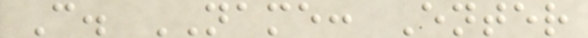C. NAME: Enter
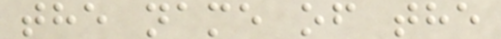the name of the
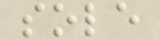sole
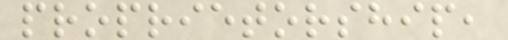proprietorship,
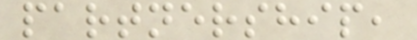partnership,
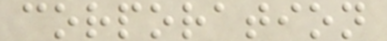corporation
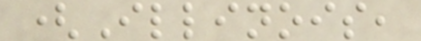(Illinois,
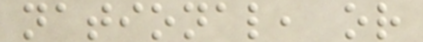national, or
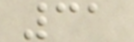31
